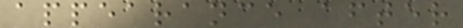appearance after
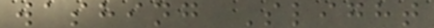washing Slight
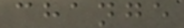change
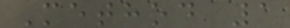Method 1
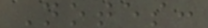Notes:
